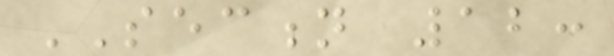SECTION 12:
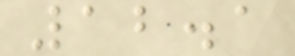12.1
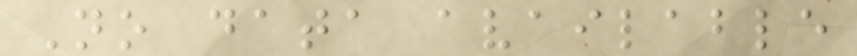No data available
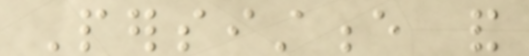Persistence and
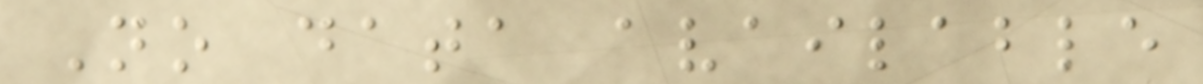No data available
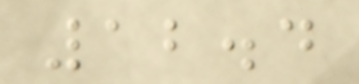12.4
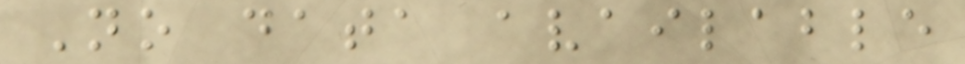No data available
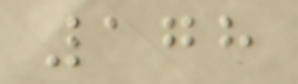178
